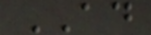AD
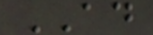AD
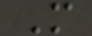M
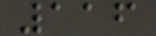116
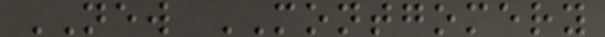NEW MONTGOMERY
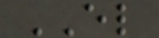EL
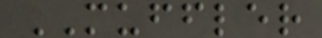MUFFLER
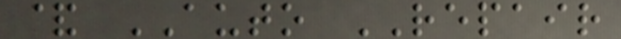& AUTO REPAIR
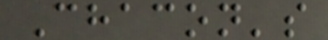Chacon's
